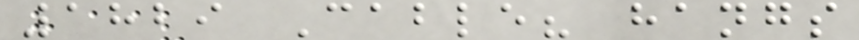1829 Cable? hangs
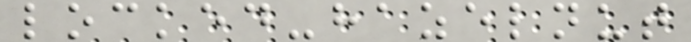locked-hazelnut
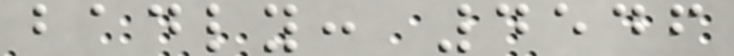badly: 4546
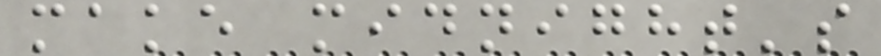make midnight's
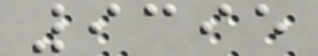9395
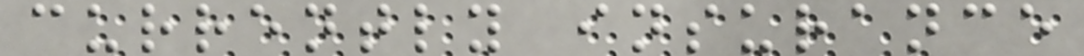currently insurance
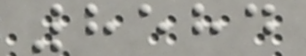8584
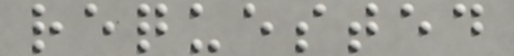requested
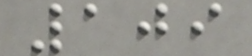109
